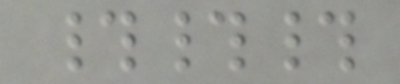###
